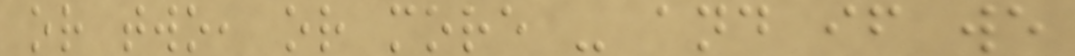or two, or more - and if we
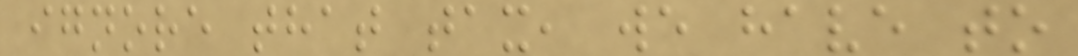ignore that tax, we have to
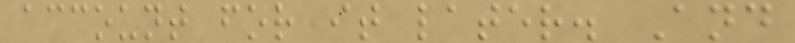account for it later. And
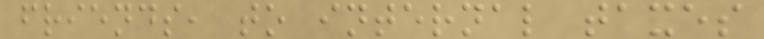friends, to internal taxes
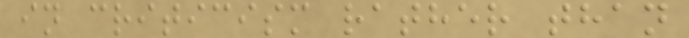in criticism rather than
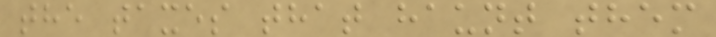the taxes that haunt them
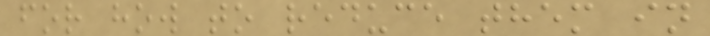for how to reduce them in
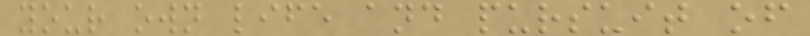your own life and pursuit of
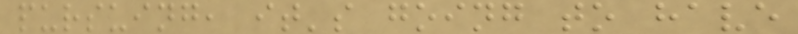pursuing, it's going to have
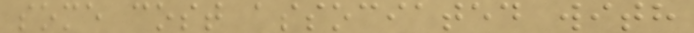some cost associated with
